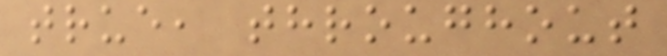true, throughout
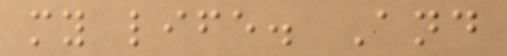my life. And
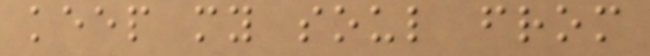keep my soul from
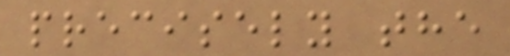precisely the
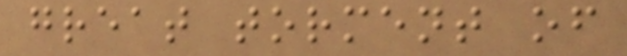great torment of
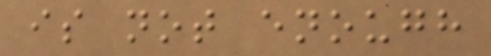is not enough
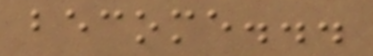become...
